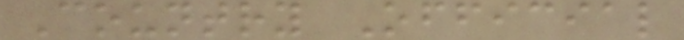Country Official
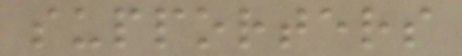supporters
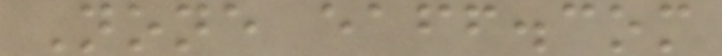None eaff.com
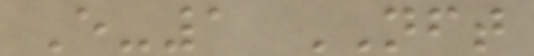E-1 NFT
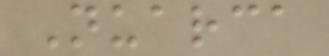Nuarca
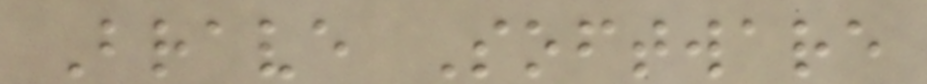Brave Software
